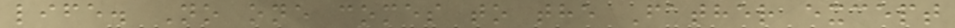life. No one comes to the Father except
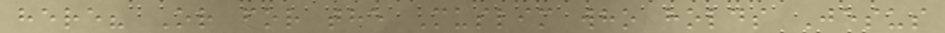here? Or for the Muslim who holds Jesus
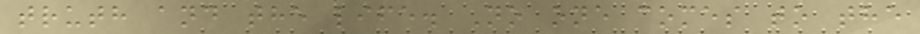truth and the life. No one comes to the
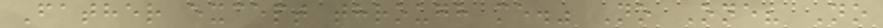Father except through me." No One? No
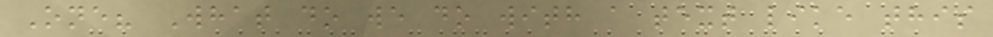One? What do we do with a text like this
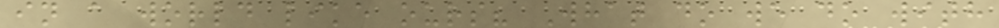in a world like ours? What do we do with
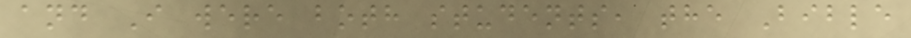and I were both students, the Bible
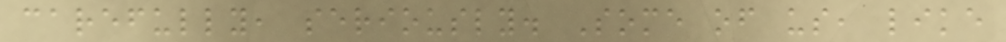carefully, seriously. Some of us, like
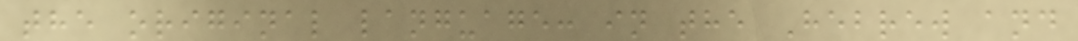the original language: in the Hebrew and
